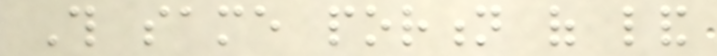This same portion of land
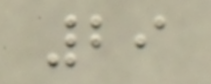29
